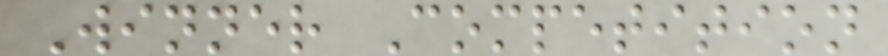Winner Competition
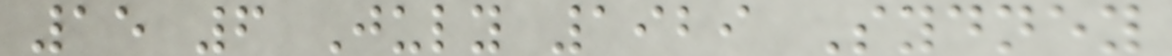15 6 July 1929 Sydney
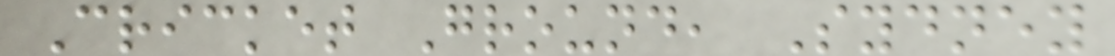Cricket Ground, Sydney
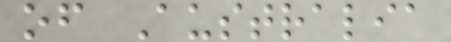of Australia
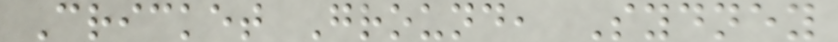Cricket Ground, Sydney
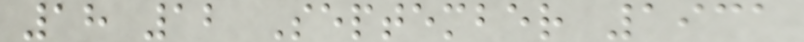18 12 September 1931
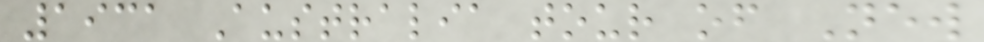1931 Australia tour of New
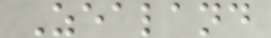Zealand
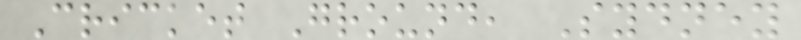Cricket Ground, Sydney
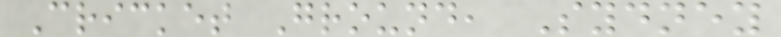Cricket Ground, Sydney
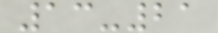13-21
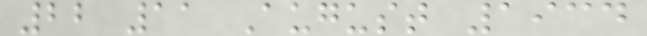22 11 August 1934
